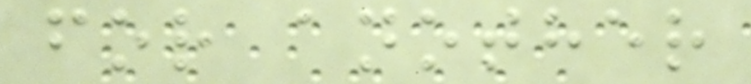for another
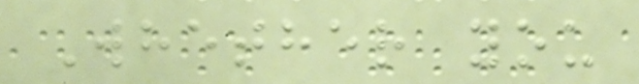Whether you
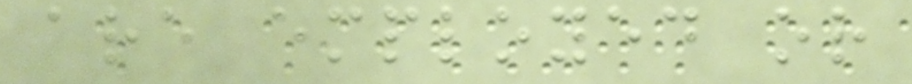are employed or
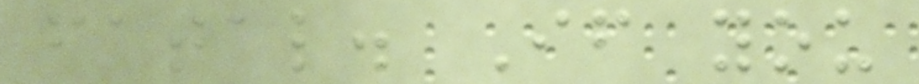fatal. If you
